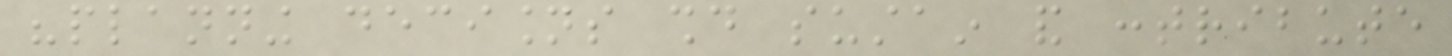"planning decisions should sustain and contribute
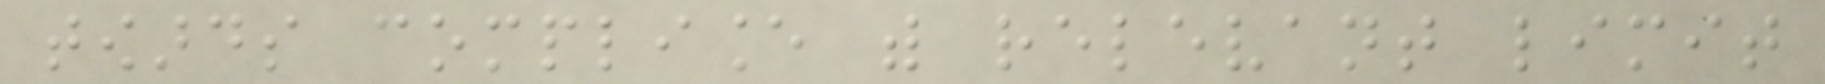towards compliance with relevant limit
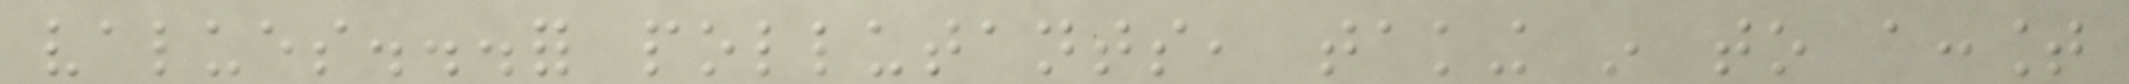values...for pollutants, taking in to account
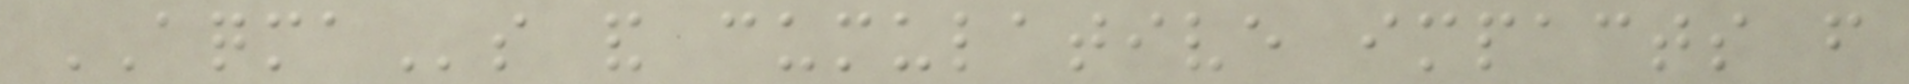AQMAs and cumulative impacts from
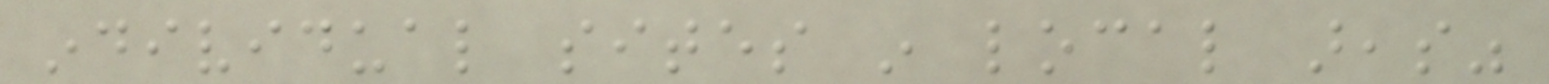individual sites in local areas"
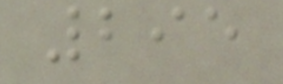295
